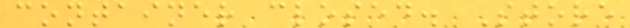container closed. Store
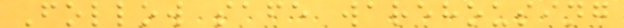Follow safe warehousing
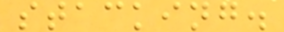stacking.
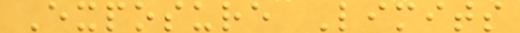Exposure Limits
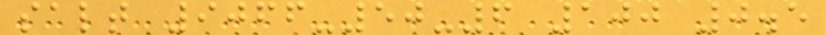salt 9066-50-6 100 0.5
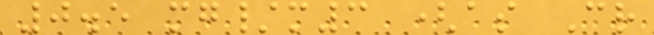0.5 mg/m3 (as Cr
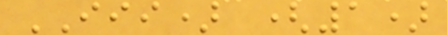III) (1)
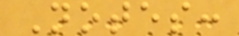Notes:
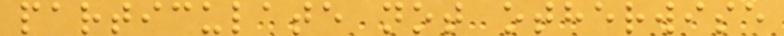particulate not otherwise
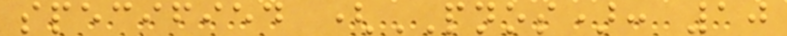specified (PNOS): 10
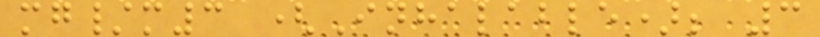mg/m3 (Inhalable); 3
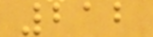212
